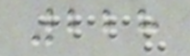228
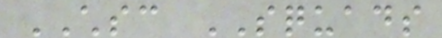CHSC SQUADS
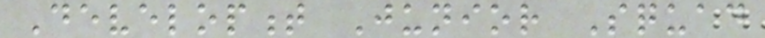Development Junior Squad
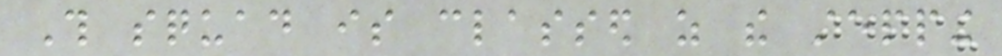This squad is classed as the stepping
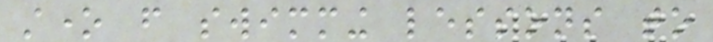stone from swimming lessons to
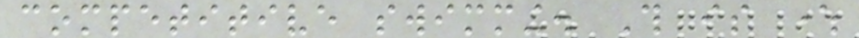competitive swimming. This is where
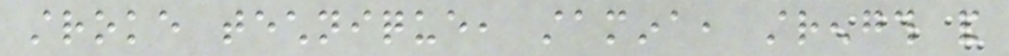stroke technique, stamina, strength and
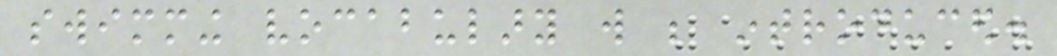swimming vocabulary will be introduced.
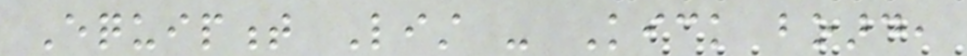Equipment List - Kick board,
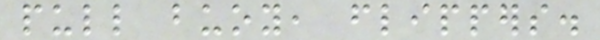pull buoy, flippers.
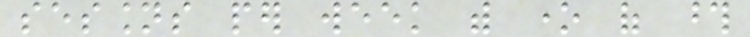sessions per week with one of those
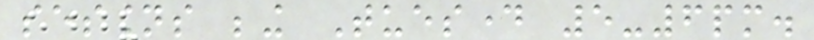sessions being Tuesday 5-6pm.
